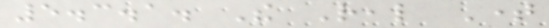5.3.1. The Real Time
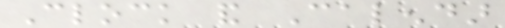Clock and Calendar
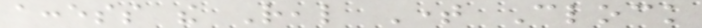access the Real Time Clock
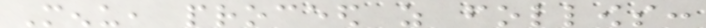Menu, proceed as follows:
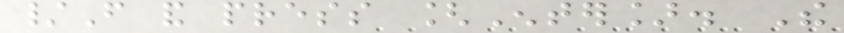/F and press [Enter]. The
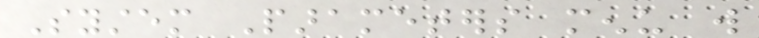System Parameters menu will
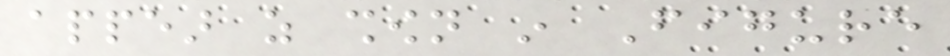appear as shown in Figure
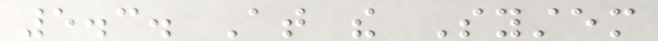5.3. At the System
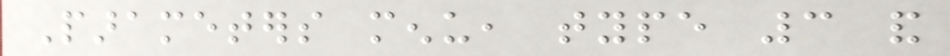Parameters menu, type 3 and
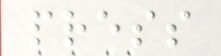press
